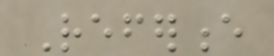Reference
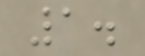1.
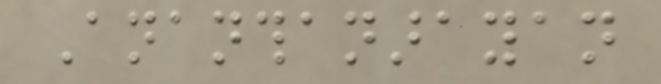Ananthanarayan
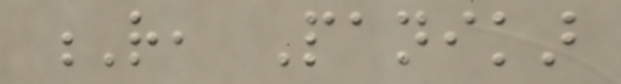R, Panikar
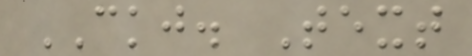CKJ. Text
